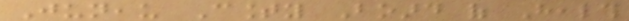Juneau County Board of Health
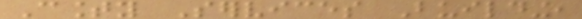County Services Building,
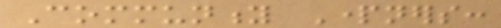Community Partners:
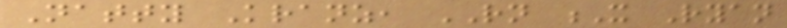Natty Kranz, RN X Ryan
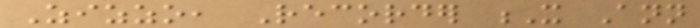Zizzo, Recorder X Ann
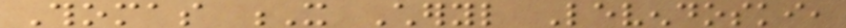Thomas X Cheryl Levendoski,
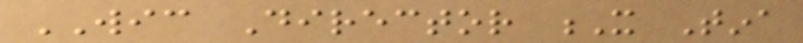WIC Director X Tina
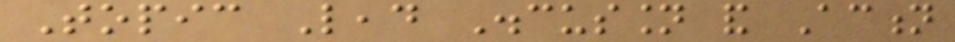Topic Lead Discussion and Action
